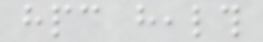hpc health
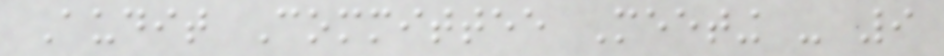Audit Committee Meeting - 9
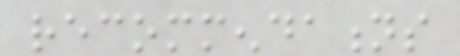recommendations
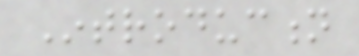Introduction
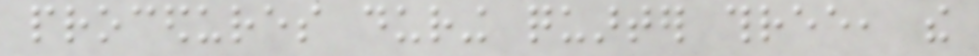procedures during quarter three, the
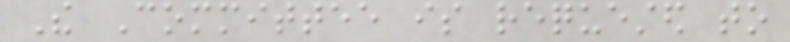The Committee is requested to
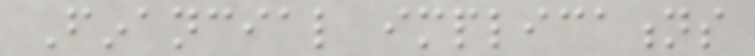Financial implications
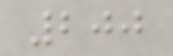200
